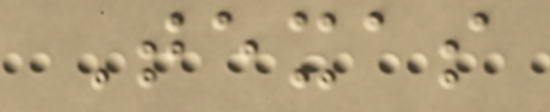Texas
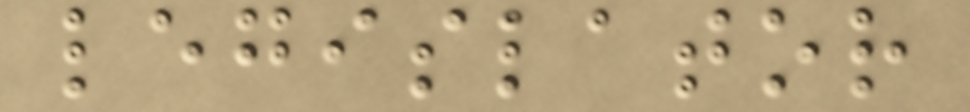legislator
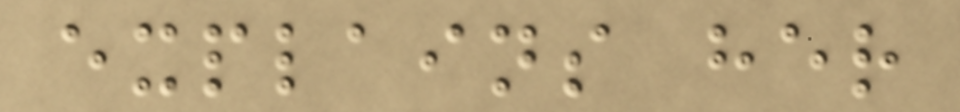explains her
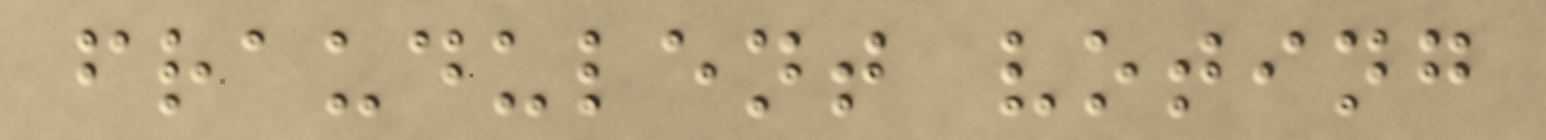fraudulent voting
